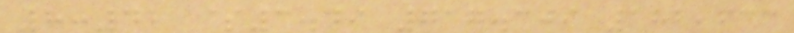8:42 $3.49 717.309 182,633
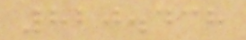820.438
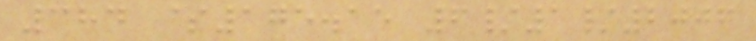384 $175.15 6/1/2006
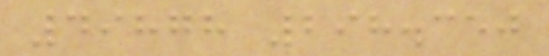49878 298.350
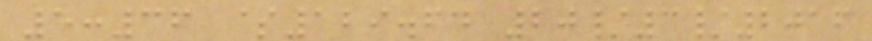5:36 $129.64 20/3/2016
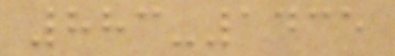883-1435
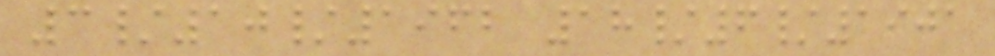3/10/1962 18/6/1901
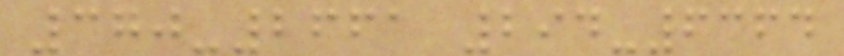370-2661 294-6364
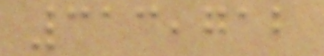313,712
